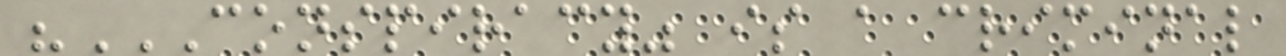"CONSPIRACY" IS A CRIMINAL
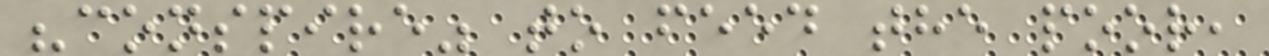"conspire" to feed the poor,
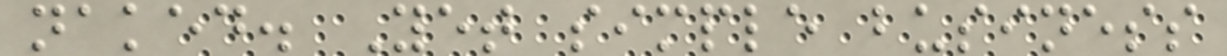naked. Yet simple business
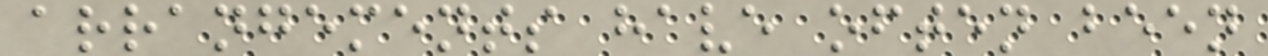arrangements have often been
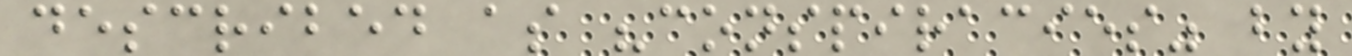described as "conspiracies" by
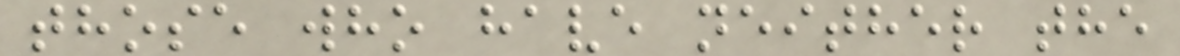those who have neither the
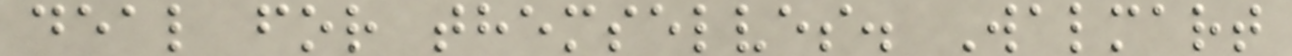deal for themselves. Walmart
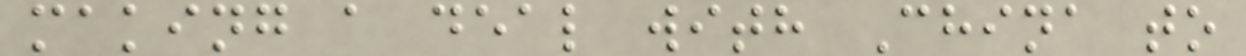making a deal with China to
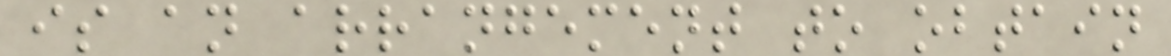is an arrangement to obtain
